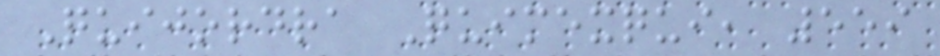Quijordra Quimexqui, 559
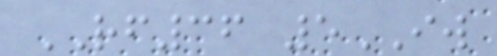RF36 5IW
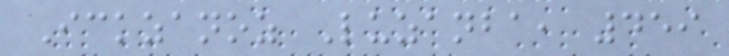Ickzanoz Luzanba, 459
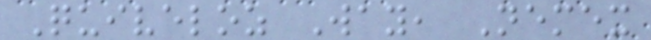Quiveloz Way, Nemex
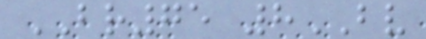BR75 8BV
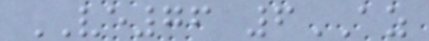VE76 6AZ
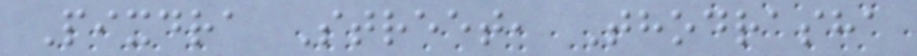Pixdra Street, Thodrasha
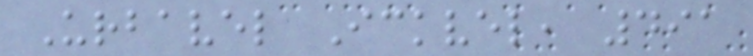Urbavel Ickvel, 491
